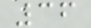36
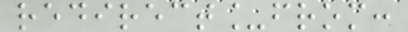redirect_from:
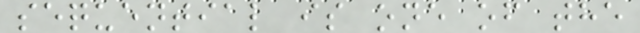sequential is one of the
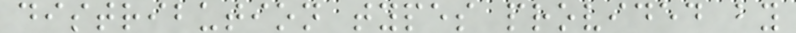distribution types provided by
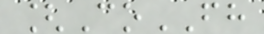[CoFH
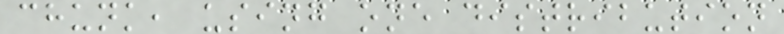chunk, using one distribution
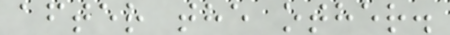after the other.
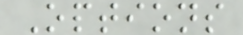Options
